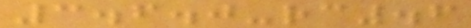3.6.0-rc.6
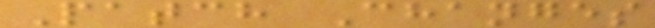Patch Changes
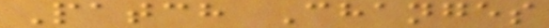Patch Changes
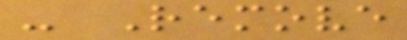- Remove
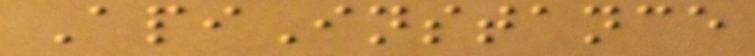ApiInstance
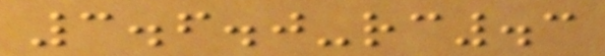3.6.0-rc.3
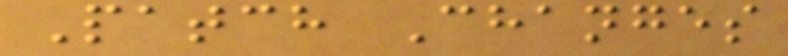Patch Changes
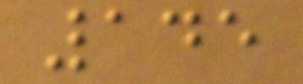145
